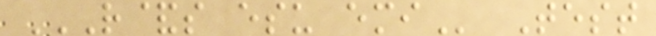R&S ESU EMI Test
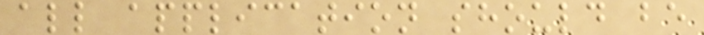all application should be
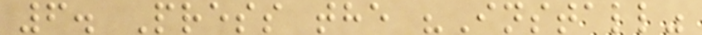6. Press the "Install"
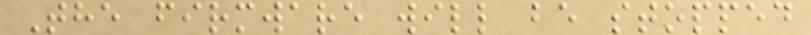The firmware will be stopped
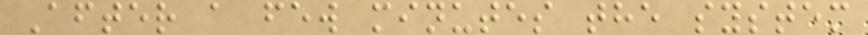After a few minutes the system
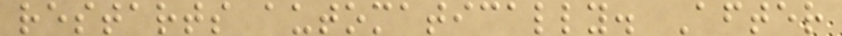restarts automatically. After
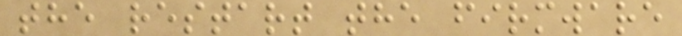the restart the firmware
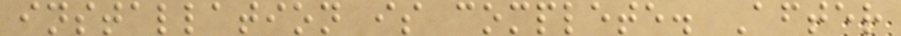installation is complete. After
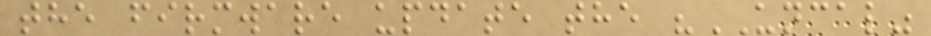the firmware update the "UNCAL"
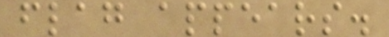flag appears.
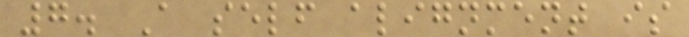7. A self alignment is
